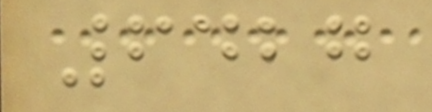6427
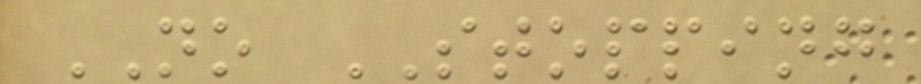NO STOPPING
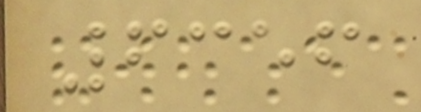6356
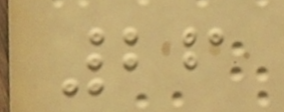26
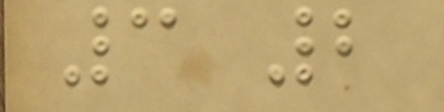3 2
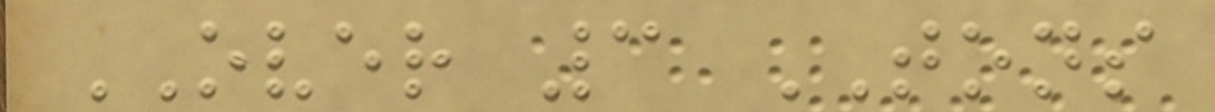OVER 3 TONS
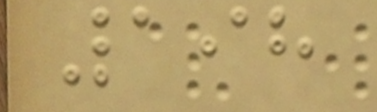198
